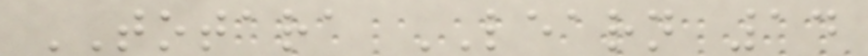TOTARA LEARN 14
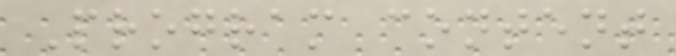Program content
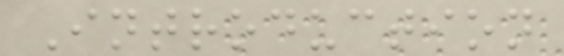Introduction
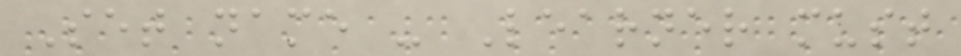Set name - Learner must
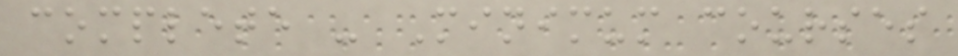complete - Minimum courses
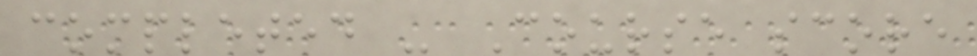completed - Course score
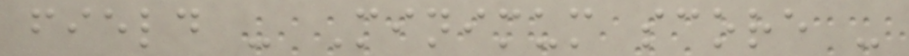field - Minimum score -
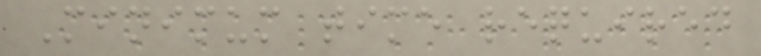Minimum time required
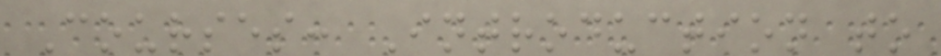Courses: Introduction to
